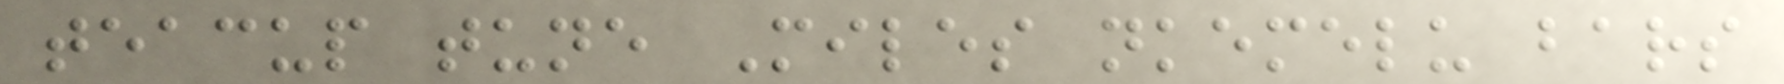teacup tune Miles nkemelu bars
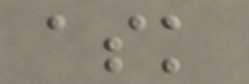ask
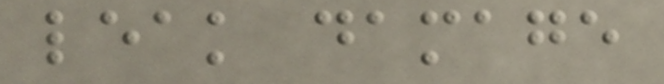leak damage
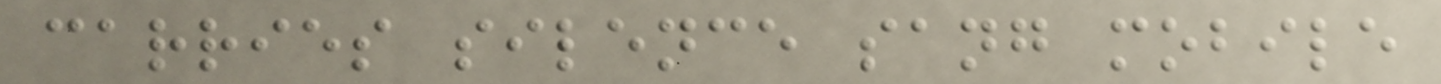carries silence sang mobile
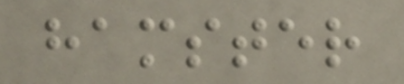hamster
